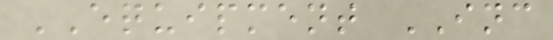EQUIPMENT INC
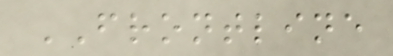FRONTLINE
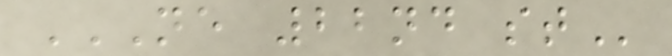NE 22ND ST
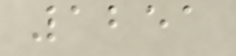1251
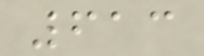613
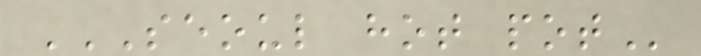SEOUL HOT POT
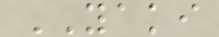YAKI
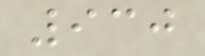930
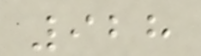928
